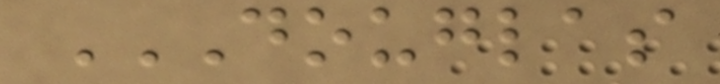DOUGLAS
